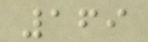169
